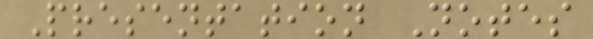Presentation Notes
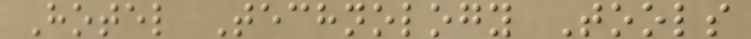Hotel Technology Tools
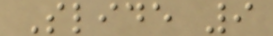Slide 9
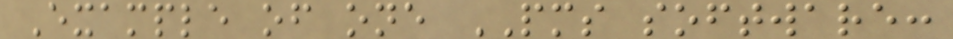Example of one PMS software:
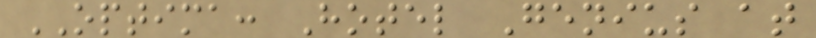OPTIMA: Hotel Genius at
